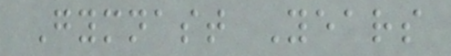Gymnast Years
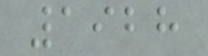1928
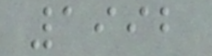1992
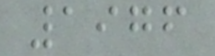1976
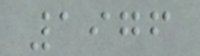1976
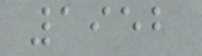1952
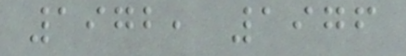1972, 1976
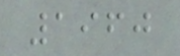1960
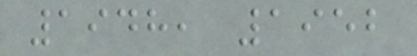1948, 1952
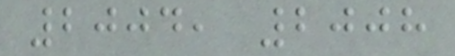2004, 2008
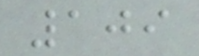109
